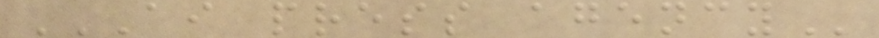AI PRESS AGENCY
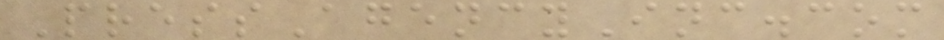PressAgencyInc.com
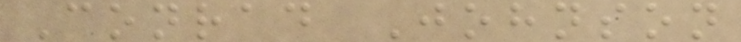Conrad Johnson
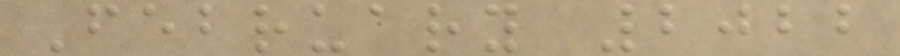February 2022
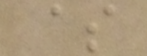$
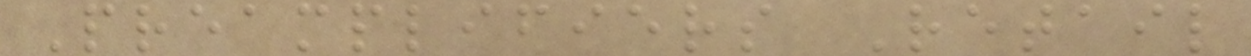Preamplifiers Retail
